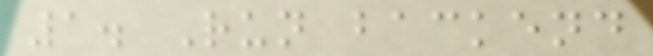1. Run backend
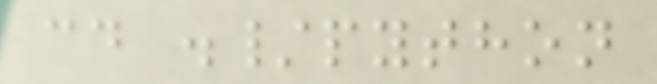cd ./python
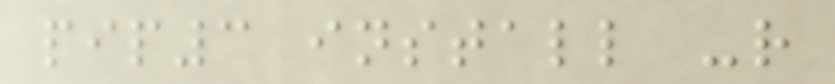pip3 install -r
